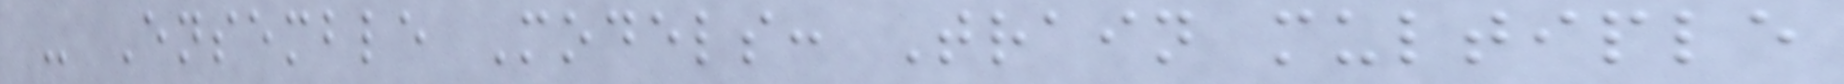- Ensemble Models: Train multiple
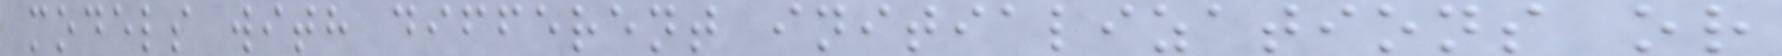models with different initializations or
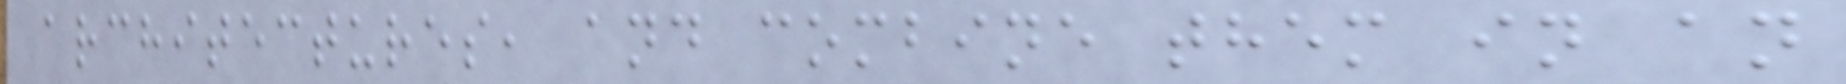architectures, and combine them in an
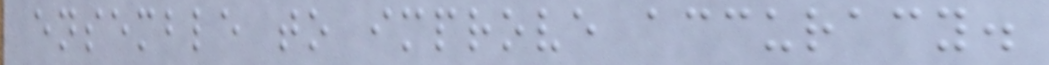ensemble to improve accuracy.
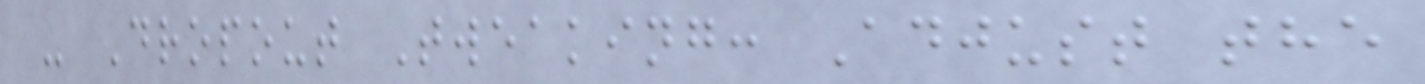- Dropout Tweaking: Adjust the
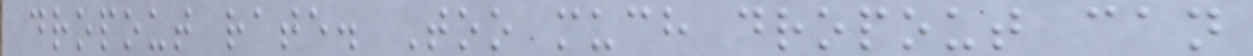dropout rate. Too much dropout can
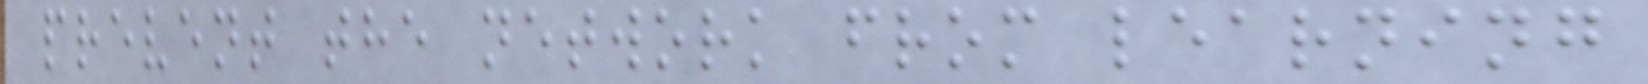prevent the network from learning
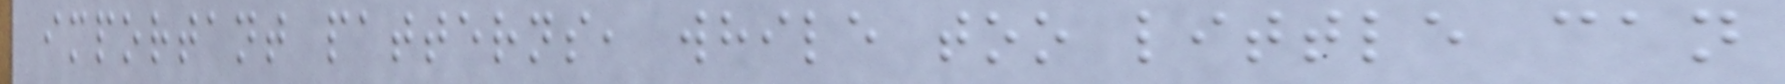important patterns, while too little can
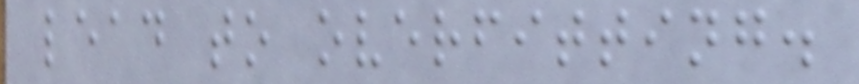lead to overfitting.
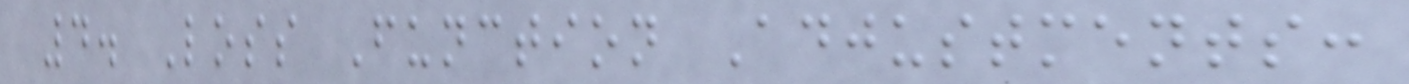4. Loss Function Adjustments:
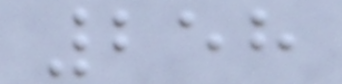258
